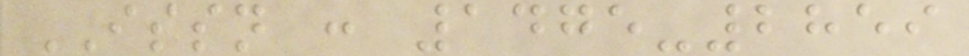ISSN : 1475-2859
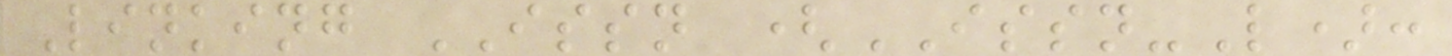Linking ISSN (ISSN-L):
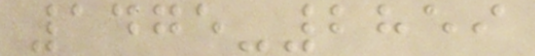1475-2859
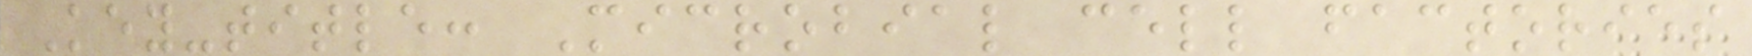Key-title: Microbial cell factories
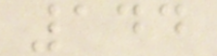144
